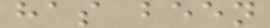has been
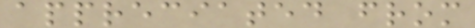appreciated from
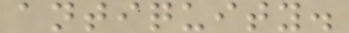antiquity.
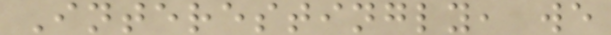Interestingly, we
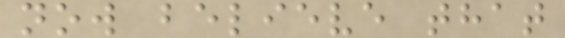now believe that
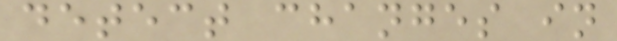detect changes in
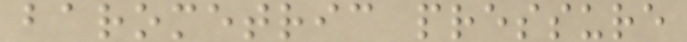barometric pressure
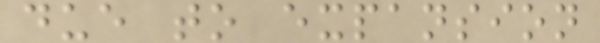due to expansion
